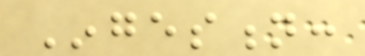Ingestion:
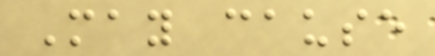May cause
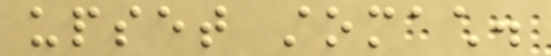upset stomach.
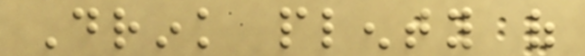Drink plenty of
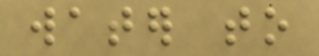water to
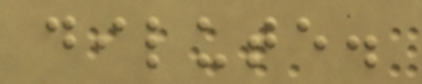dilute.
